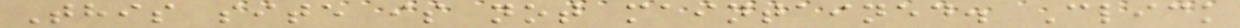This site is not maintained. Click
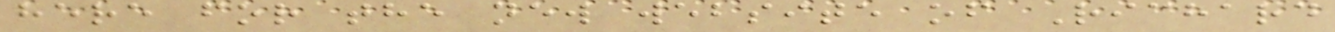here for the new website of Richard
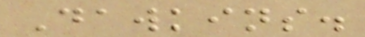Dawkins.
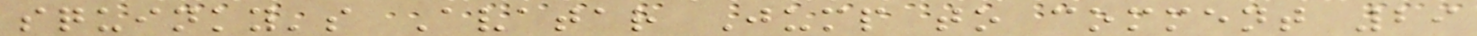squinky's Avatar Jump to comment 29
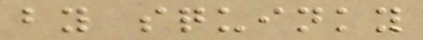by squinky
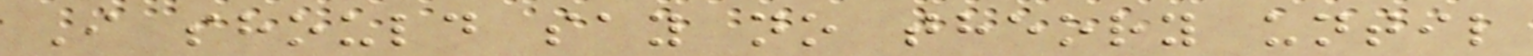I should say no theory until
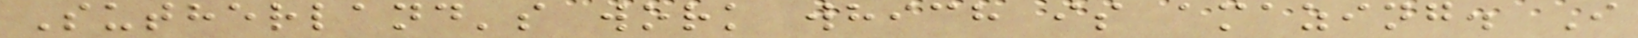Sutherland's work which is amazing. I
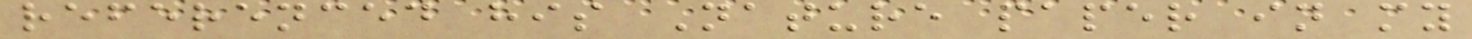referenced his Nature paper in my
